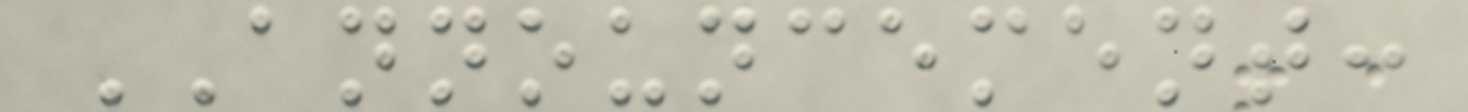ANNOUNCEMENT:
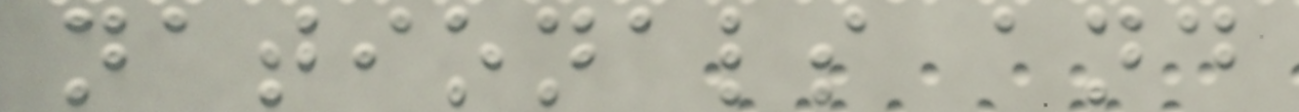nationals and
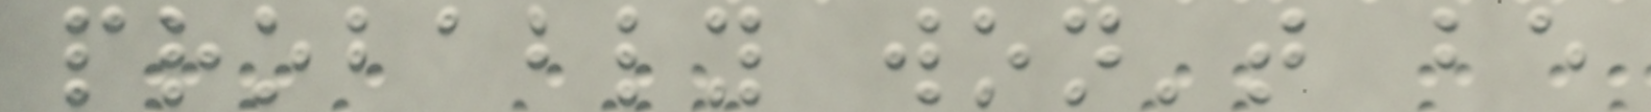probably won't be
